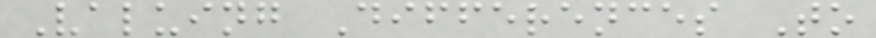Valuing Differences To
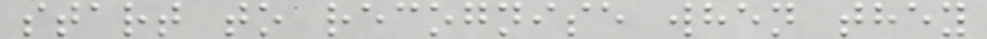start to recognise when they
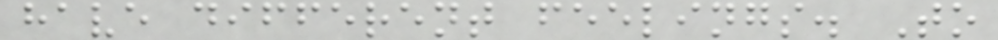have different feelings. To
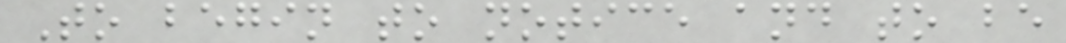To begin to notice and to be
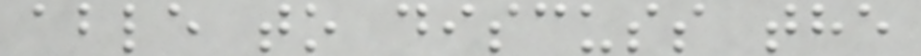able to discuss the
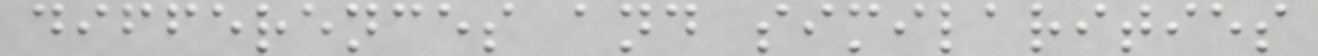differences and similarities
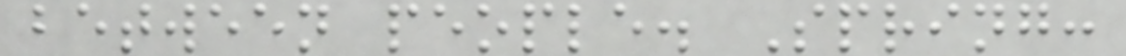between people. Spring:
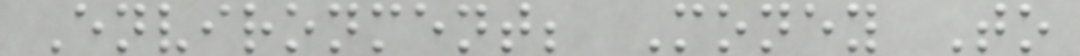Environment; Money To
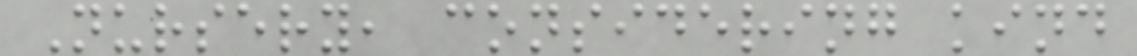Nursery, considering kind
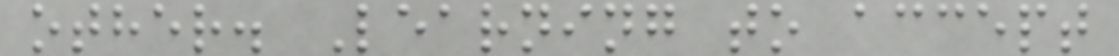other. Learning to accept
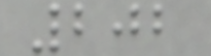202
